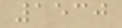1530
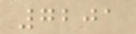7201
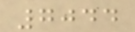7044
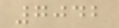7042
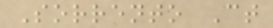Sorrento Ct
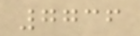7736
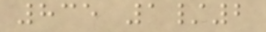835 1/2
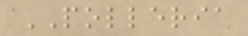POLLERIA
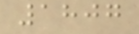1807
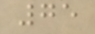75
